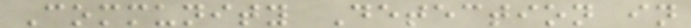Community Detection in
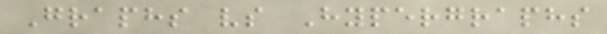Graphs vs Hypergraphs
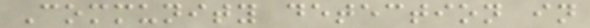Community detection in
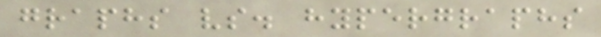graphs vs. hypergraphs
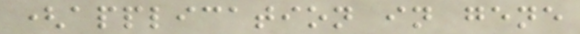(application in gene
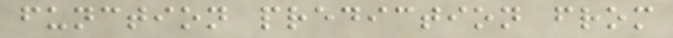function prediction from
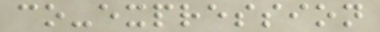co-expression
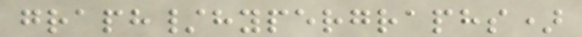graph/hypergraphs)
